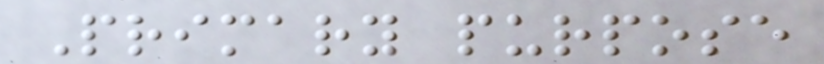Primary purpose
